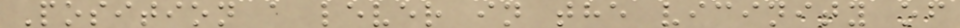Position a lever in the vicinity of
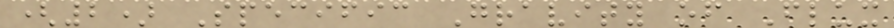(2) Specific Gravity of Flux
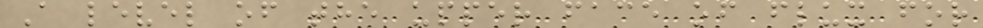A level of the upper face of flux for
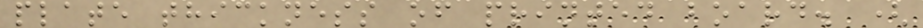plate thickness of printed board. (
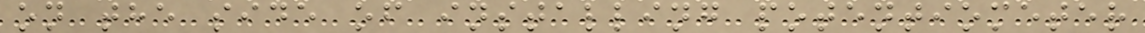on the side of installing potentiometer
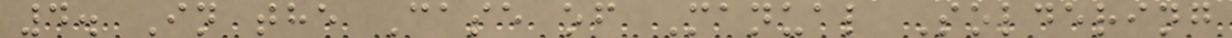4. In the Case of Manual Soldering
